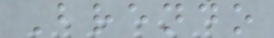Brendo
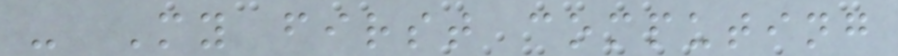- My first computing
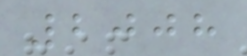2008
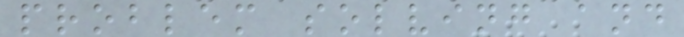problem solving and
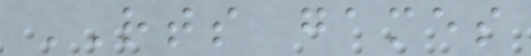RTS games
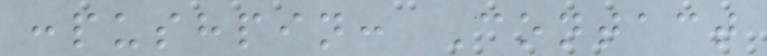:pushpin: Contact
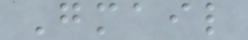Gmail
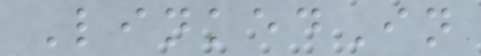LinkedIn
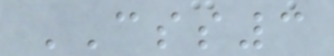CSS3
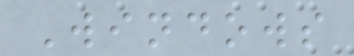Windows
